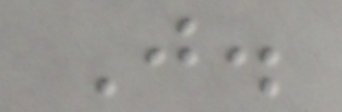J.
